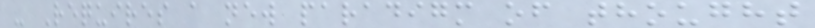- Requires a new paradigm of thought
